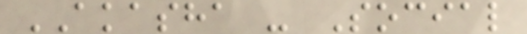AKASHA - Social
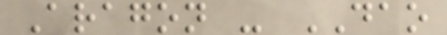Aragon - DAO
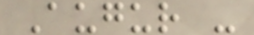Augur -
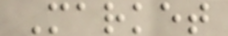Market
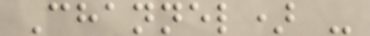Channel) -
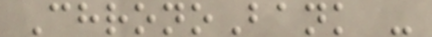ChronoBank -
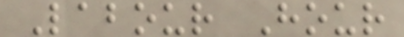Labour Hour
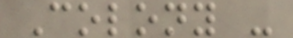Colony -
